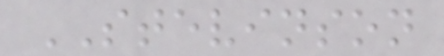STEVINSON
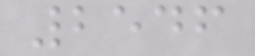2546
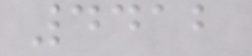4412
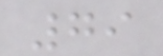79
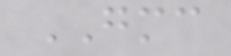GMC
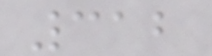312
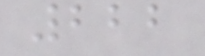222
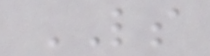LS
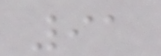91
